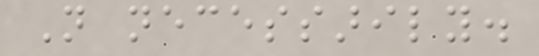Not necessarily.
